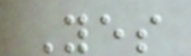Yes
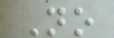No
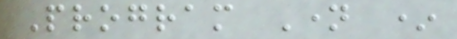Program Name *
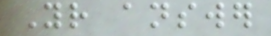Your answer
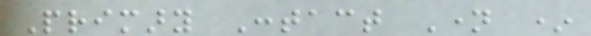Primary Contact Name *
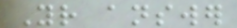Your answer
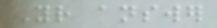Your answer
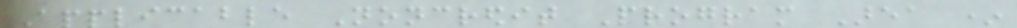Applicable Noncredit Program Area *
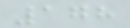178
